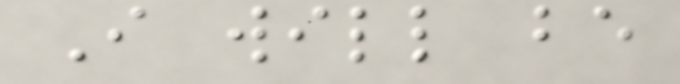I will be
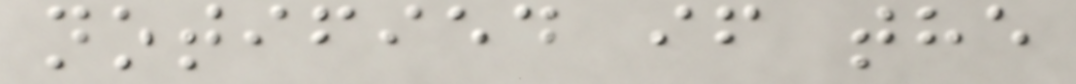notified if the
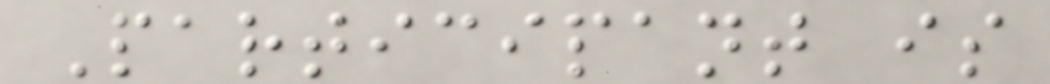Participant is
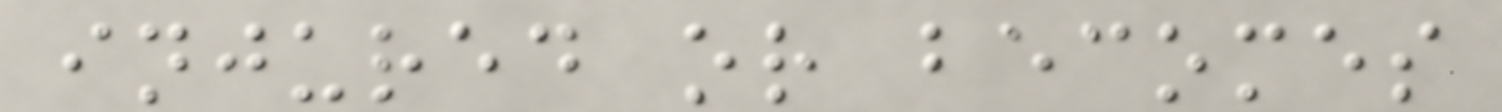injured or becomes
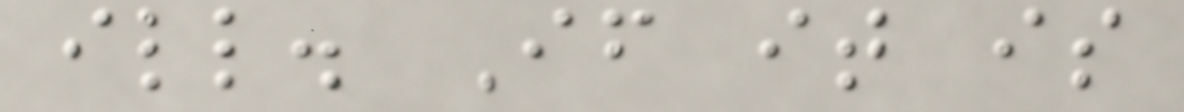ill. If it is
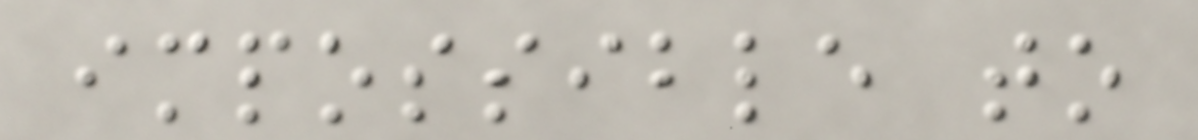impossible to
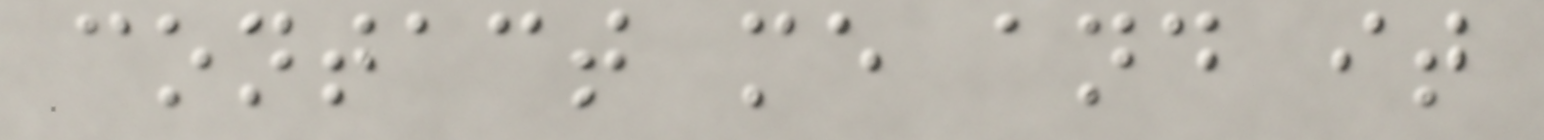contact me and it
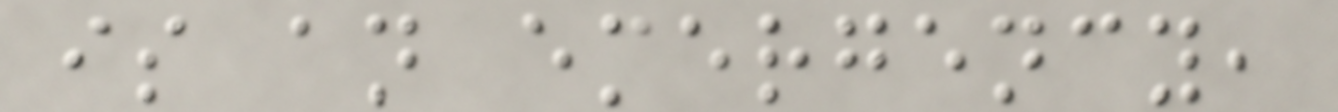is an emergency,
